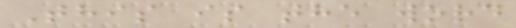This is the word
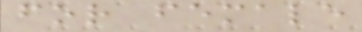for female
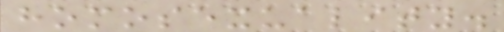homosexuality.
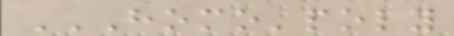HOMO'POLY
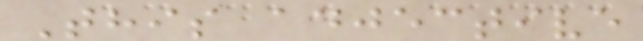This adjective
